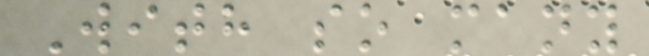With so many
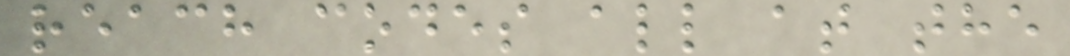reach codes all at the
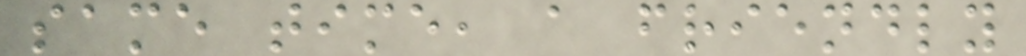same time, a friendly
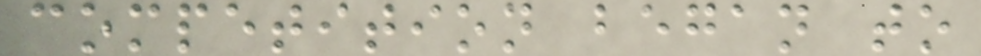competition began to
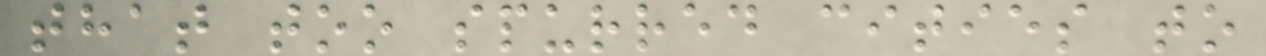that too spurred cities to
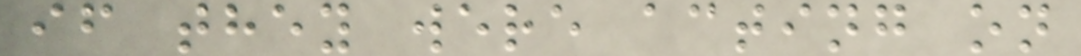if they were acting on
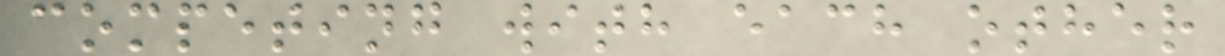competing with each other
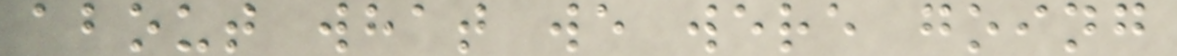about what we were going
